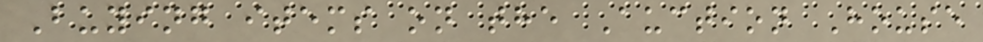Buying items on the Auction House
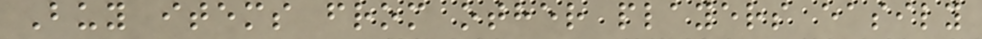Buy items from other players easily
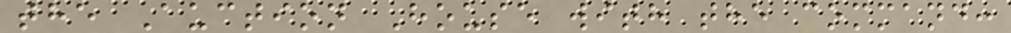the Auction House with the command:
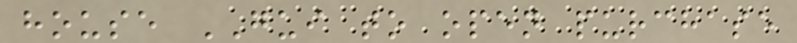house GUI to open purchase
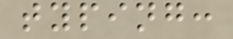typing:
